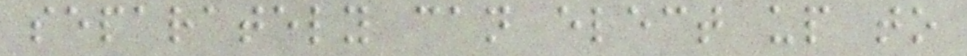separately can elect up to
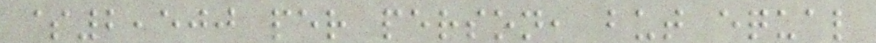$2,500 per person, but equal
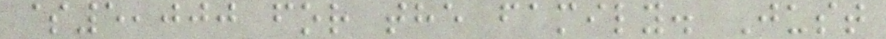$5,000 for the family. Just
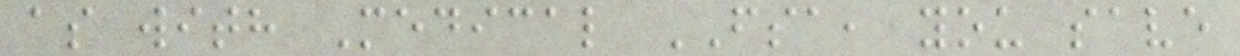as with Medical FSA, you save
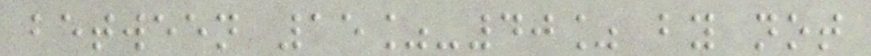between 15%-40% by not
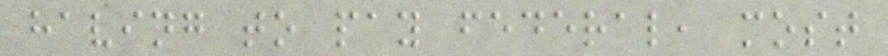having to pay federal, most
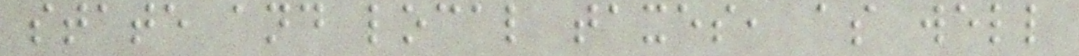state and local taxes, as well
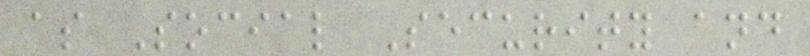as Social Security and
